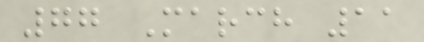77 March 11
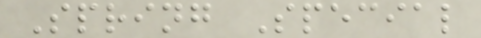Spring Special
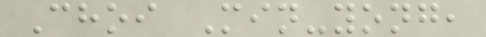Choi Min-yong,
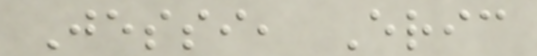Jessi, Eric
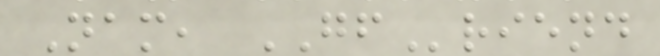Nam, GFriend
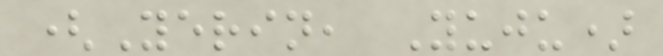(Yerin, Yuju)
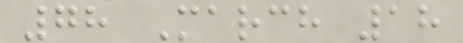78 March 18
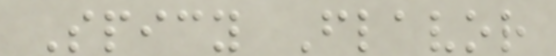Spicy Flavor
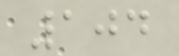104
